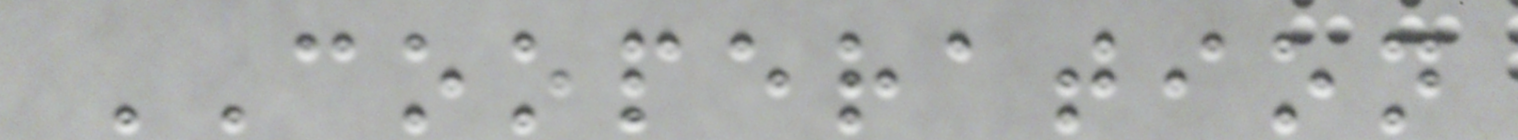COOPERATION
